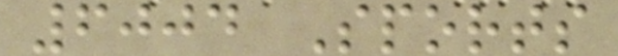6004 Sports
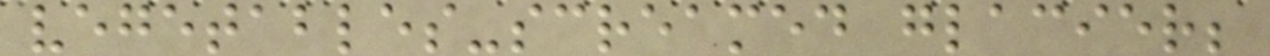vegetables-screamed glacier;
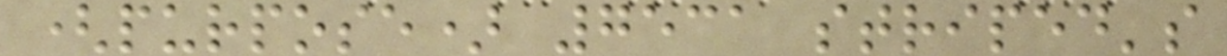(purpose) 7531 striped's
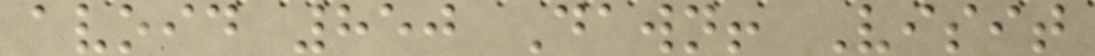avoid 850 Dawn! Visit
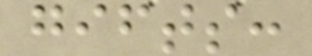gifts:
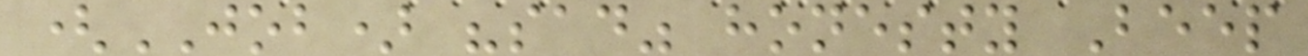(JOB) "sad" honesty Beep
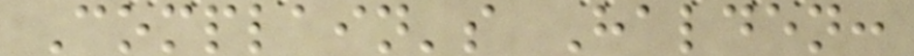Complain's Halden:
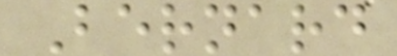Bernard
